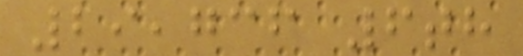29,736 6th
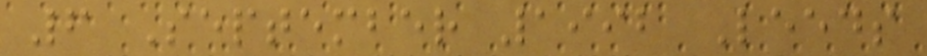6 September 1992 Leeds
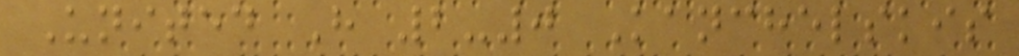United H 2-0 Kanchelskis
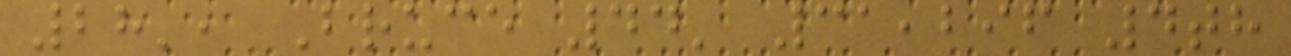28', Bruce 44' 31,296 4th
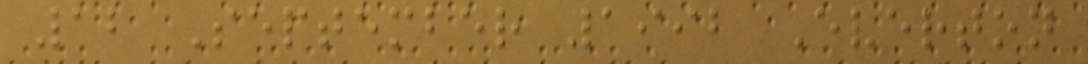12 September 1992 Everton
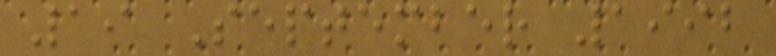19 September 1992
